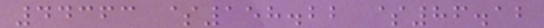44363 $158.22 $86.12
